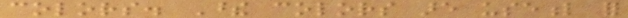colors. These colors are useful for
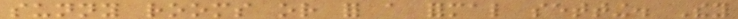sunny rooms or for a formal setting. They
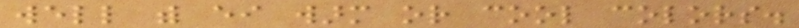well with either warm or cool colors.
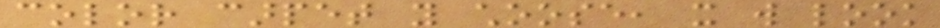color carpet you choose, it will look
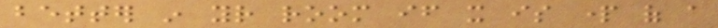better in your room if it is part of a
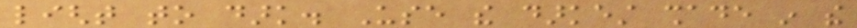light to dark. Use the darkest shade in the
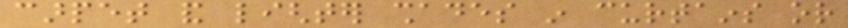carpet and lighter shades in curtains or
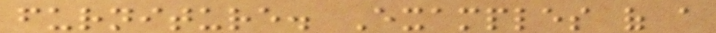furniture. Examples of a
